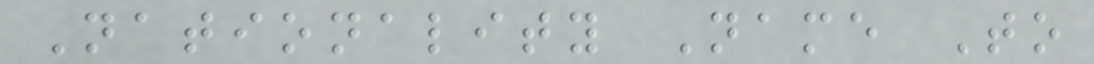Nationality Name To
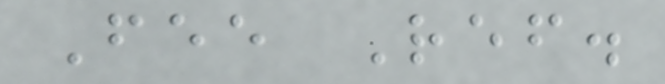Fee Ref.
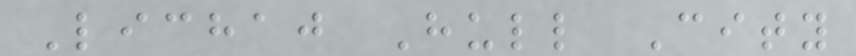Lichaj Hull City
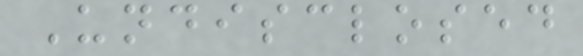Undisclosed
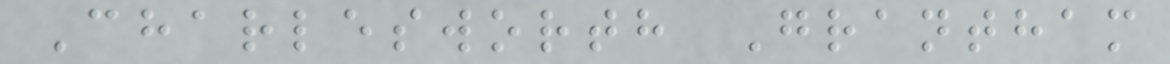Charlesworth Grantham
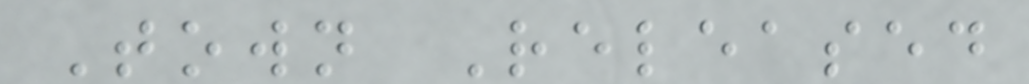Town Released
